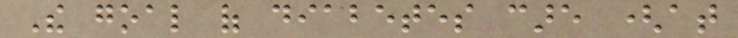The goal of diabetes care (at
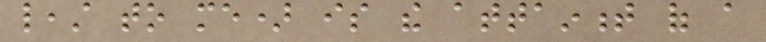least to me) is the attainment of a
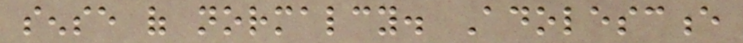sense of normalcy. Adolescence
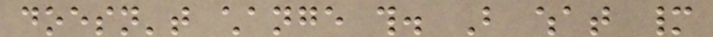doesn't change this. But what many
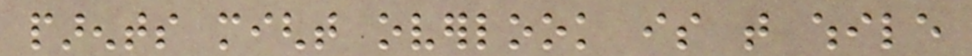parents might overlook is that while
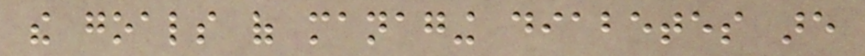the goals of managing diabetes are
